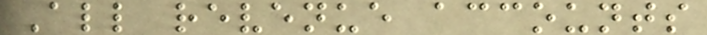All revenue accounts
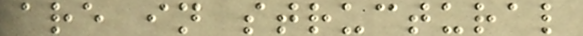are in structural
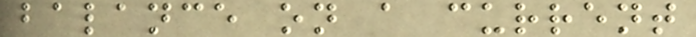balance on a current
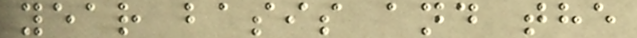year basis and the
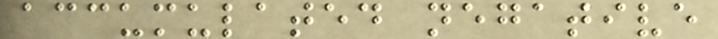accumulated negative
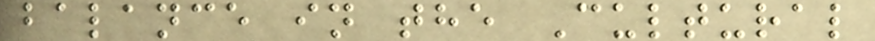balance in the Cultural
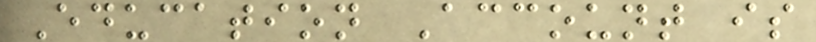Education Account is
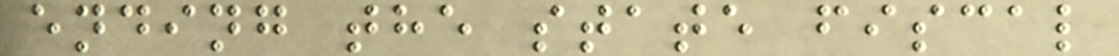ending the state fiscal
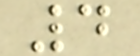4
